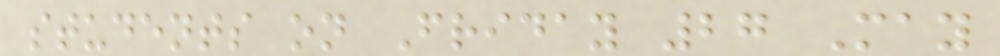students on Friday 27 May
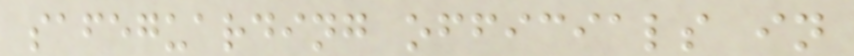safeguarding officials in
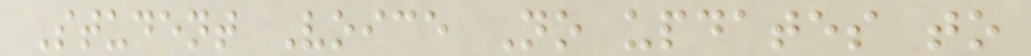Student Voice No updates to
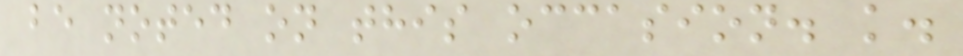be noted on this occasion. k.
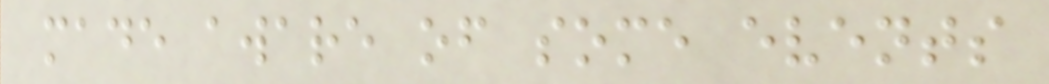made aware of some events
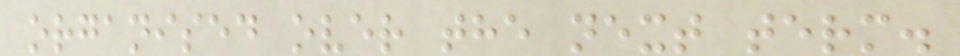organised over the next term.
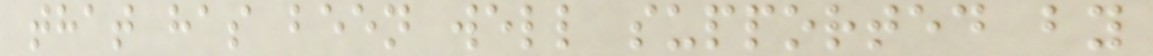that has been well supported by
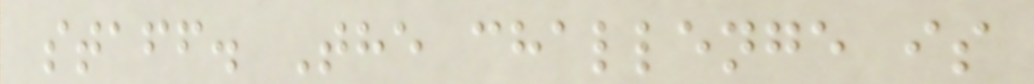staff. The challenge is
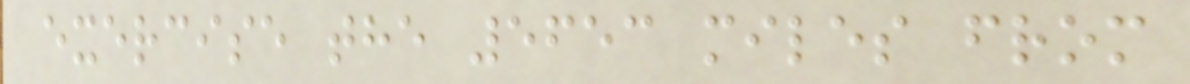exercise the 5653 miles from
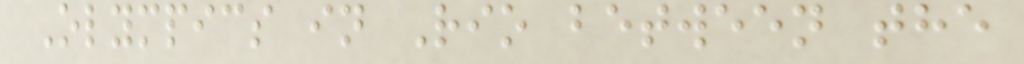Olympics in Rio between the
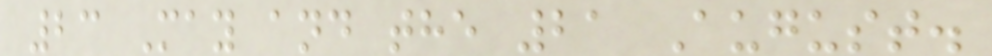23 May and the 21 August.
